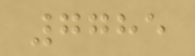7785
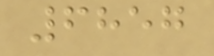6857
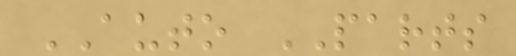AUTO PARTS
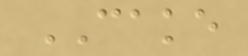CAKE
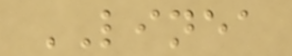LINEA
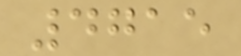4715
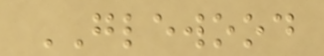GLEWOOD
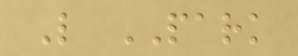L PARK
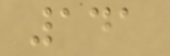141
